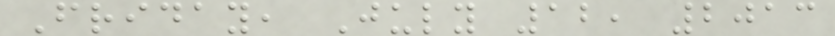Friday, July 12, 2013
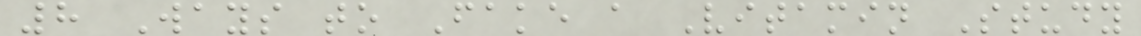8 Ways to Fake a Vitamin Study
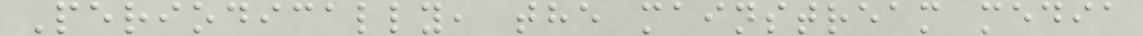Periodically, the mainstream media
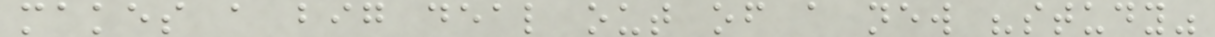makes a big deal out of a new "study"
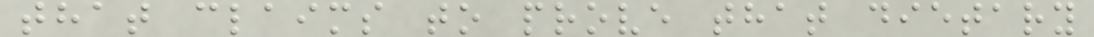that claims to prove that dietary
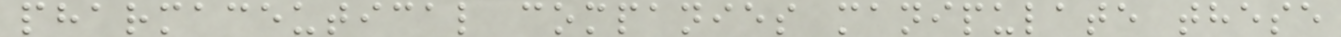pharmaceutical companies manipulate these
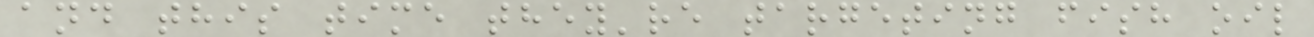and this time they're targeting fish oil
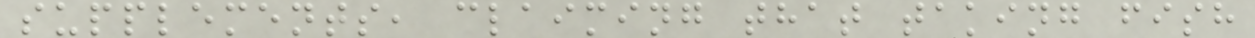supplements, claiming that taking fish
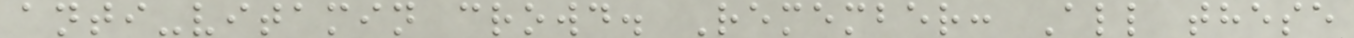anti-vitamin crowd. Remember: All these
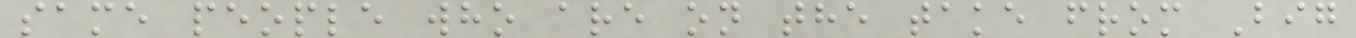same people who are on the take from Big
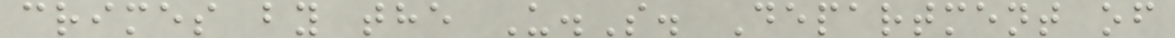crimes by the U.S. Department of
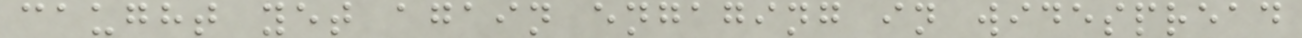caught yet again engaging in widespread
